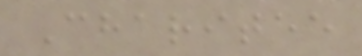Charitee
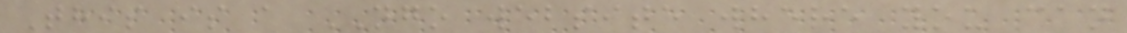This is a NGO website where you can
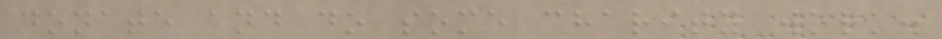donate and do some charity work.
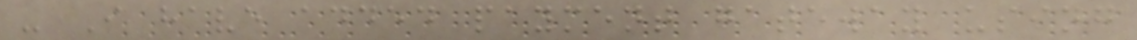- I have added payment gateway using
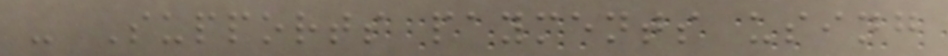- Supports payments using
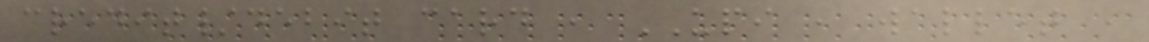credit/debit card , UPI , wallet ,
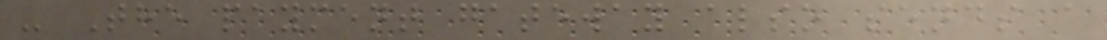- The payment gateway also sends a
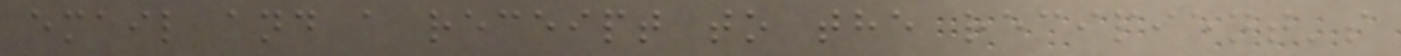email and a receipt to the recipient's
